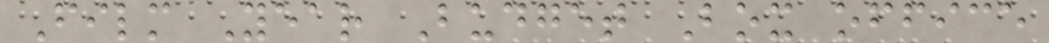Film Year Budget Box office
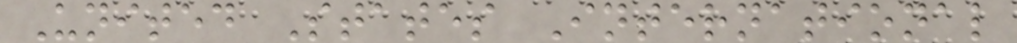United States International
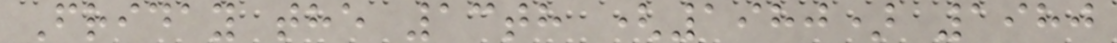Friday the 13th (1980) 1980
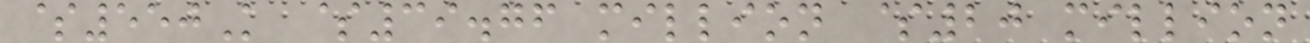$550K $39.76 million $20 million
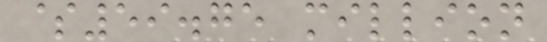$59.75 million
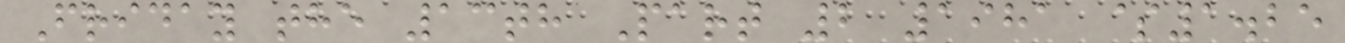Friday the 13th Part 2 1981 $1.25
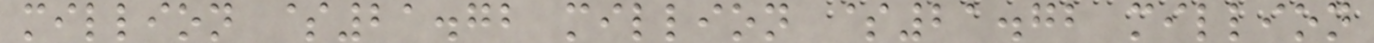million $21.72 million $21.72 million
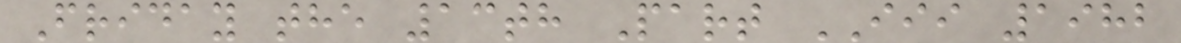Friday the 13th Part III 1982
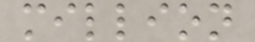million
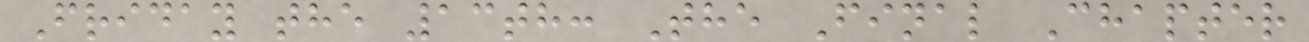Friday the 13th: The Final Chapter
